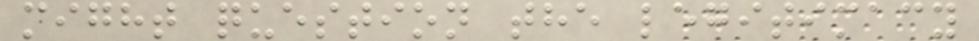might question the legitimacy
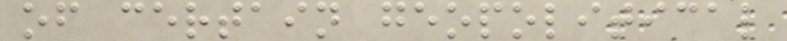of certain geopolitical
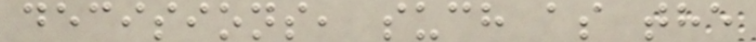decisions, such as the
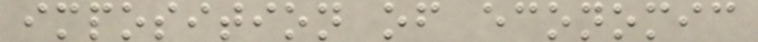imposition of economic
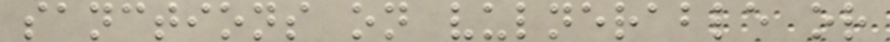sanctions on vulnerable or
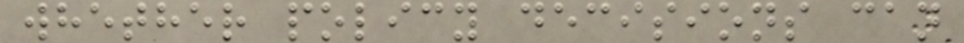whether policy decisions can
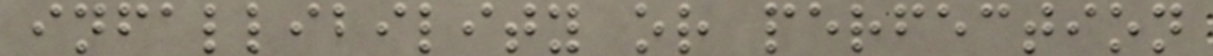infallibility or perfection
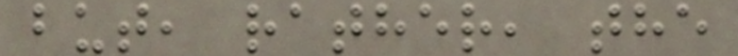but, rather, the
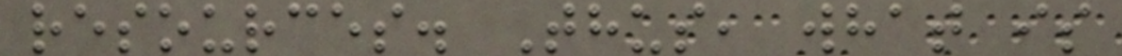resources. Thus, what is
